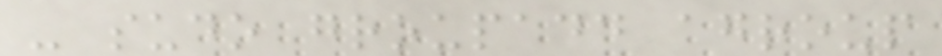- sudo groupadd agroup
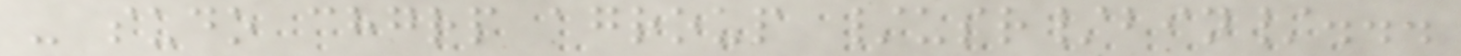- sudo chgrp agroup /usr/bin/...
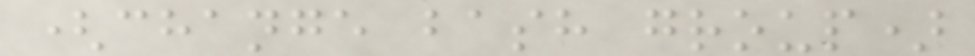(change bash group)
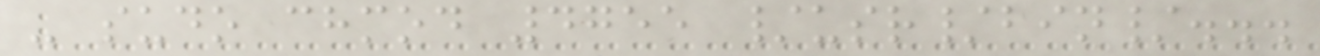- sudo chmod 4755 /usr/bin/...
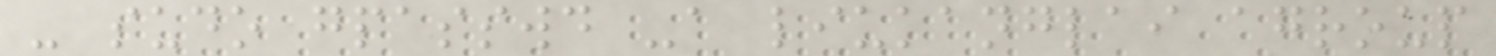- sudo gpasswd -a liukanglai agroup
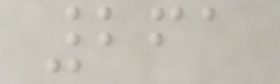261
